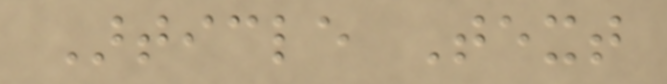Article Text
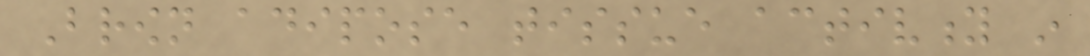Brown adipose tissue activity in
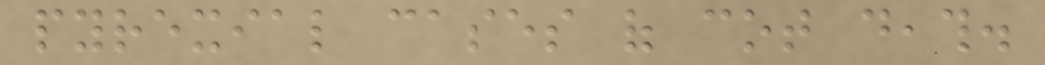pyrexial cases of cot death.
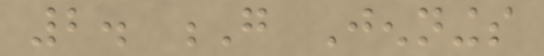2. G Jennings
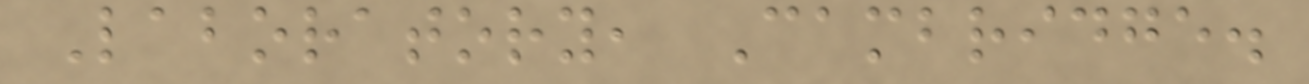Laboratory, Cambridge.
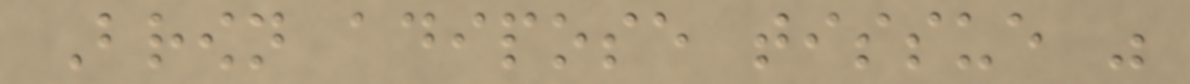Brown adipose tissue was
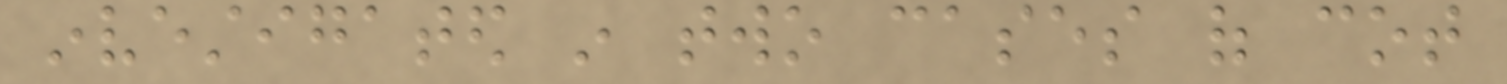investigated in two cases of cot
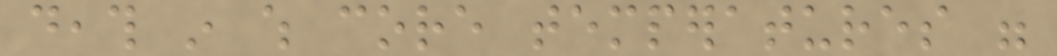death in which core temperatures were
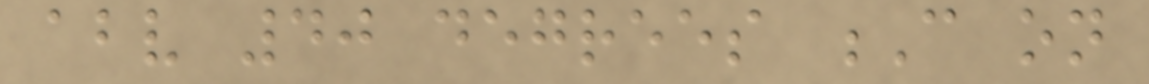above 40 degrees C on
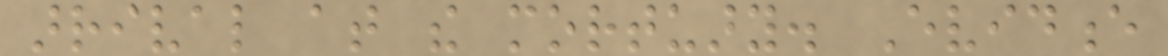arrival at the mortuary. Evidence
